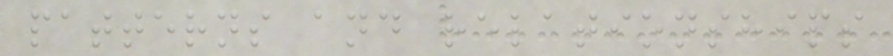patterns and relationships
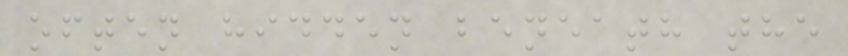often hidden beneath the
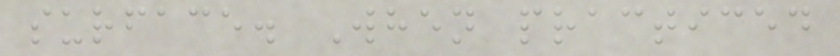surface. When practiced
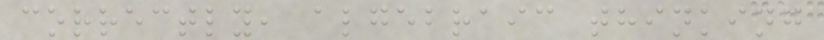correctly, algebraic thinking
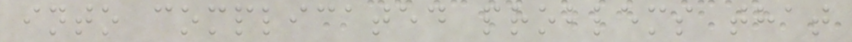into complicated problems that
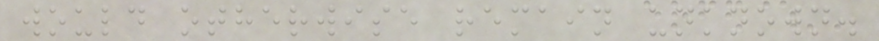would otherwise remain unknown.
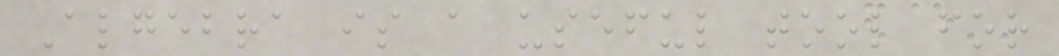Algebra is a useful tool for
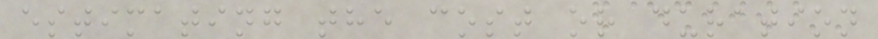estimating the cost or duration
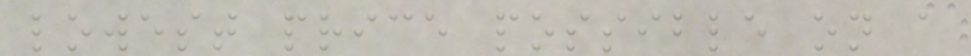lowest price possible on a
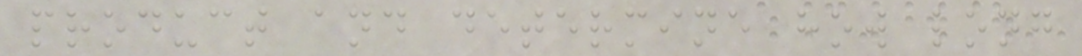product and determine how long
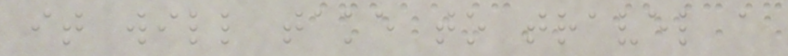it will take to travel a
